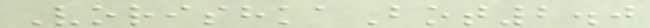VorishkaBot2.0
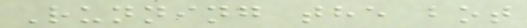Running the bot
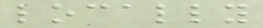locally
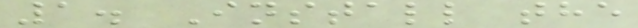1. Install the
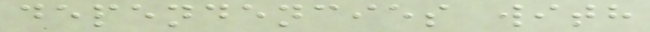dependencies with
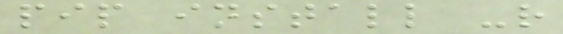pip install -r
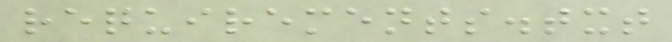requirements.txt
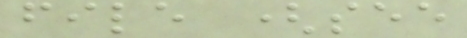file (see
